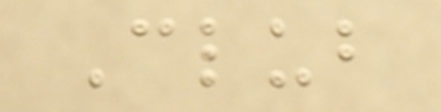Club
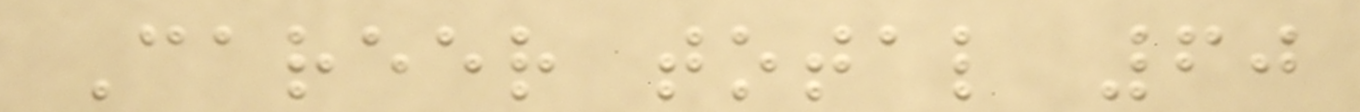Career total 60
